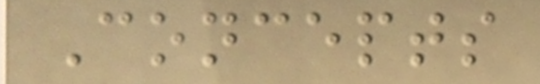Concepts
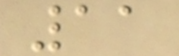11
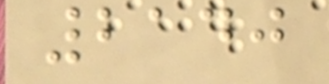2140
